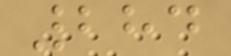284
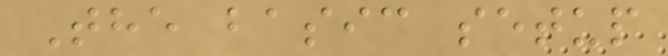The basic setup
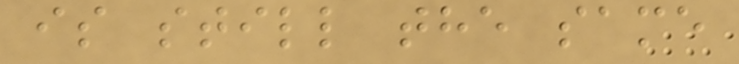is still the same
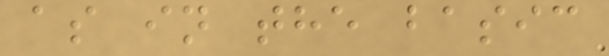as in the basic
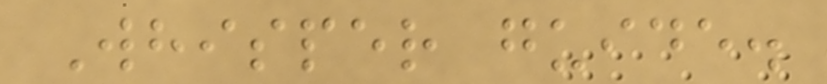Whisper guide.
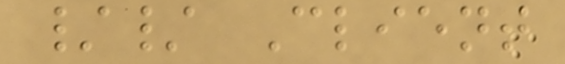// Client
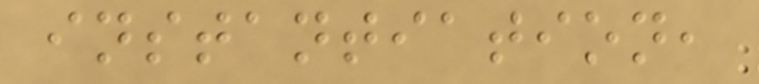instantiation,
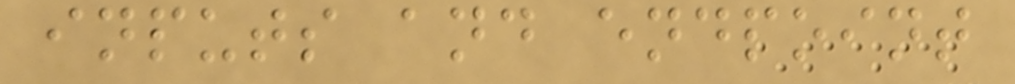inputs and endpoint
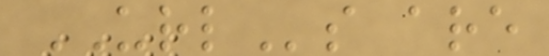URLs are
